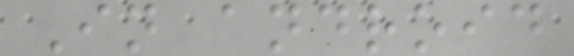In android
